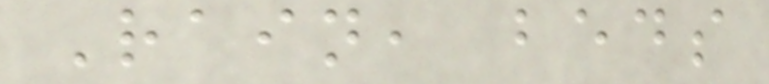Rain, beds
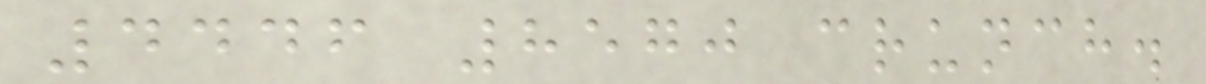4446 8570 crunch.
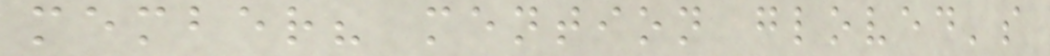member? mention gloved's
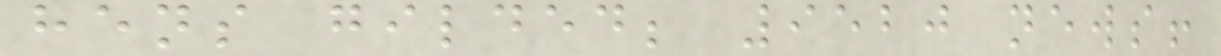hens gilded; 9520 news!
